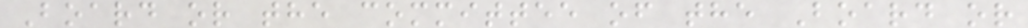Board or the committee of the Board or
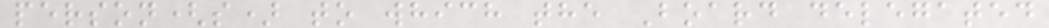person(s) to which the Board delegated
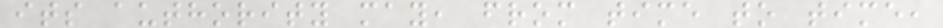its authority may, from time to time,
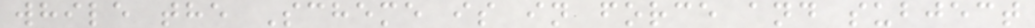while the Scheme is in force and subject
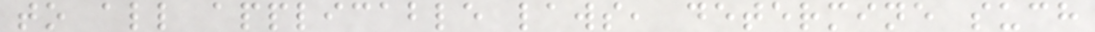to all applicable laws, determine such
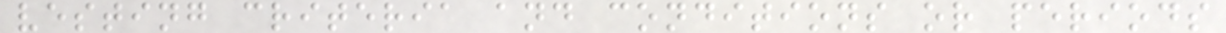vesting criteria and conditions or periods
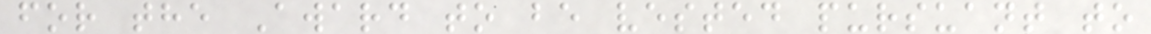for the Award to be vested pursuant to
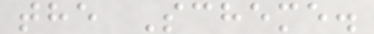the Scheme.
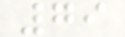79
